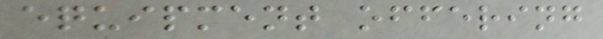equipment offering
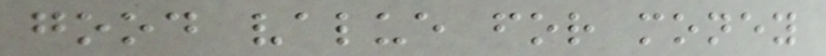good value for money
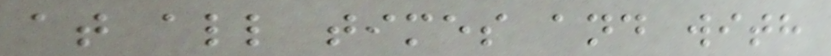at all times and with
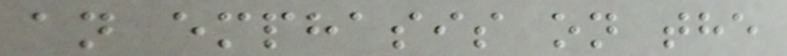an emphasis on the
